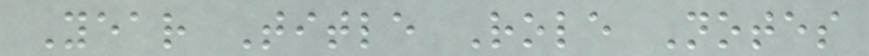Year Title Role Notes
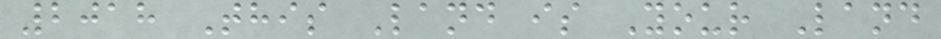2018 This Land is Your Land
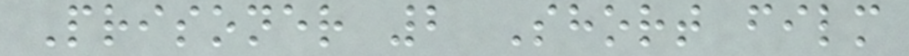Prisoner 2 Short film
